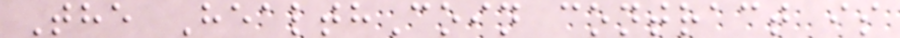The HealthCoin contract is
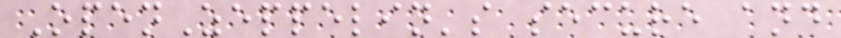OpenZeppelin's secure and
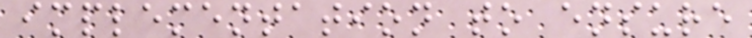implementation to ensure
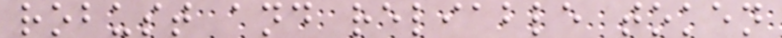robust and reliable token
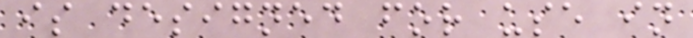is designed for use in
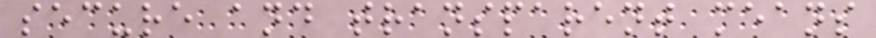secure and transparent means
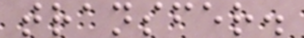transfer.
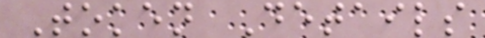Token Details
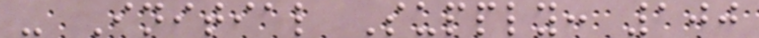- Initial Supply: 100
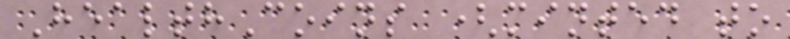HealthCoins (minted to
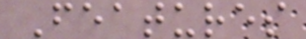Features
